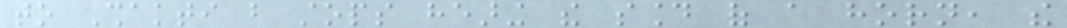to Shakti but stops hearing the sound of a horn, the
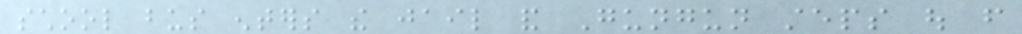school bus enters the jail and Gungun steps out from
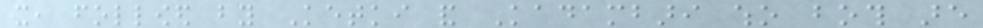it, followed by Ketki and Kadambari who both are
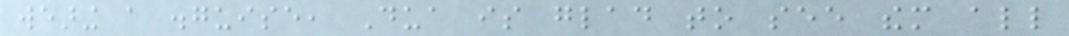wearing a disguise, Dua is glad to see them all
